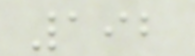192
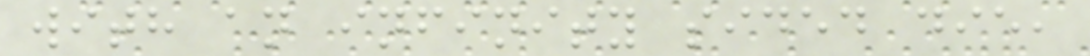with an infinity sided die,
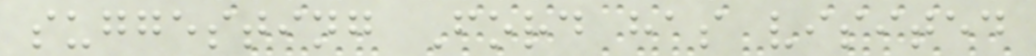suggesting Ford has visited
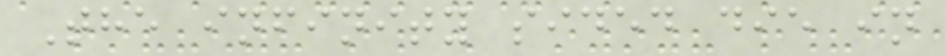The infinity sided die in
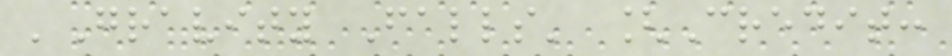'Gravity Falls' [Credit:
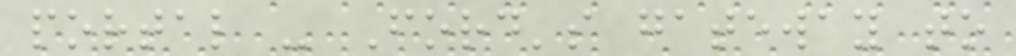portal - Ford's gateway to
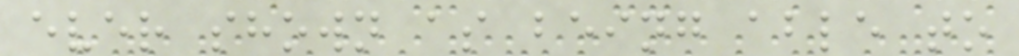ever shown as being able to
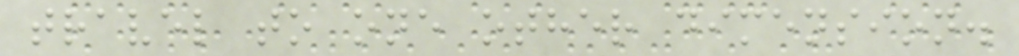travel to one other dimension.
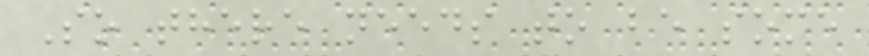So there needs to be some
